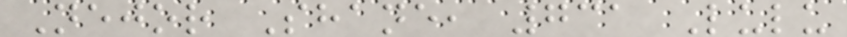Nejor Shane, 731 Lulu
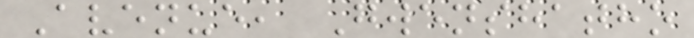Avenue, Gwenshatho
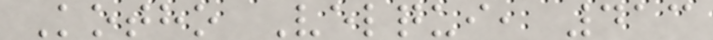Kotho Velqui, 413
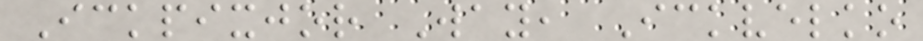Ickpixjor Way, Ickvelko
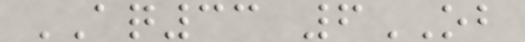AQ33 6OB
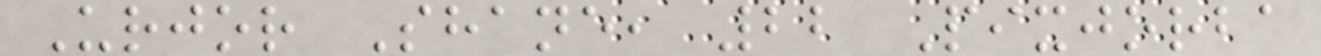Urjor Shane, 22 Pixjorba
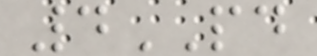4PD
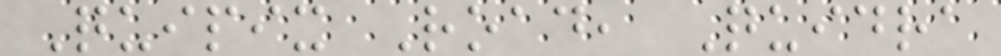Quipix Road, Quidra
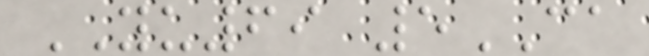YU69 5CA
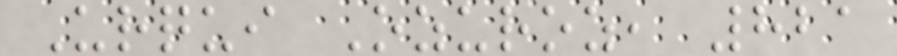Urqui Ozuroz, 821
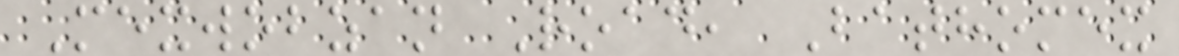Mexwobzan Road, Bathomex
